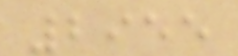2955
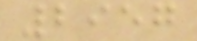2957
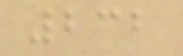232
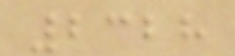2328
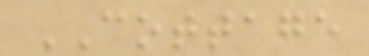COTTAGE
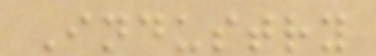Industry
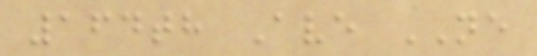164th Ave NE
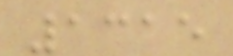1315
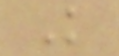K
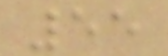55
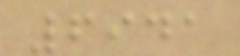6941
